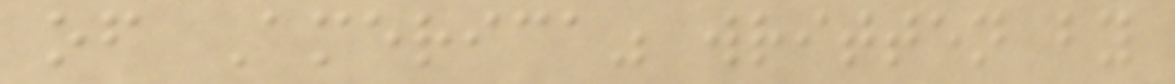of America" written by
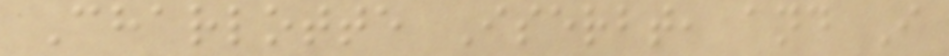Charlotte Iserbt, and I
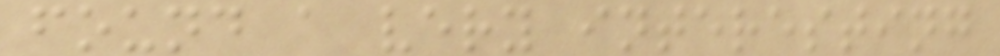found a very interesting
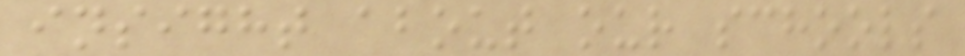insight about our schools
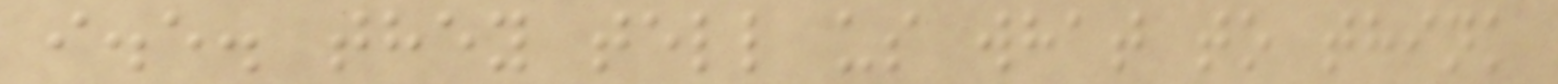i.e. they tell us what to think
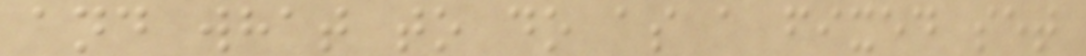and what to do as a fixed set
